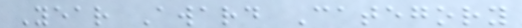Year Award Category
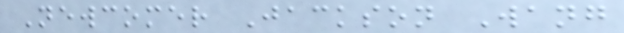Newcomer Jackson Wang
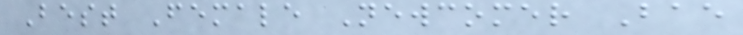Best Female Newcomer Bae
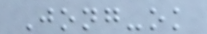Jong-ok
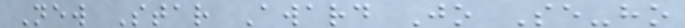New Star Award Jo Se-ho
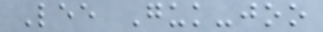Lee Guk-joo
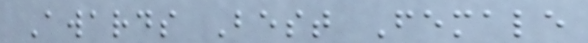Awards Best Female
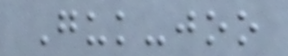Guk-joo
